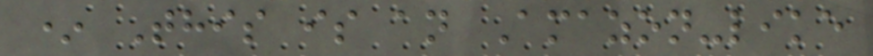* This is an Amazon-like
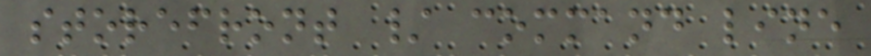storefront / command line
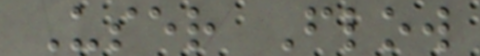User Flow
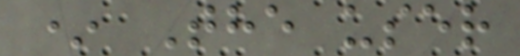* The user
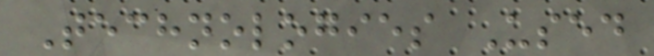Technologies Used
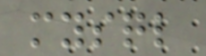mysql
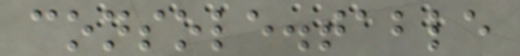console.table
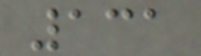131
